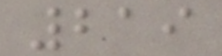219
